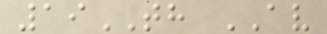19TH AV
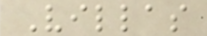Villas
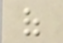of
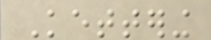Kettering
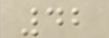42
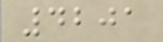4201
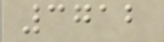3712
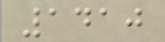1410
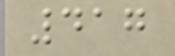417
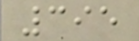395
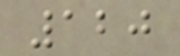120
